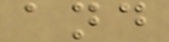and
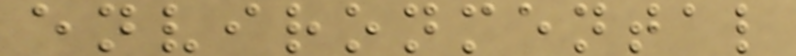environmental
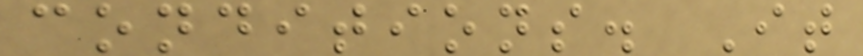conditions. It
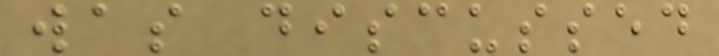was discussed
